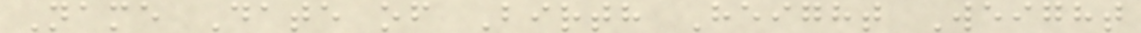Name Date of Birth Height Weight
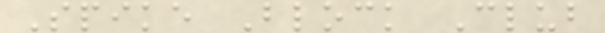Spike Block Club
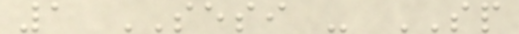1 SESI - SP
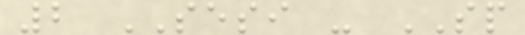2 SESI - SP
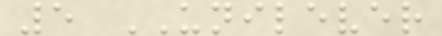5 UNILEVER
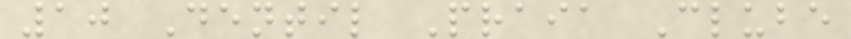10 Dentil Praia Clube
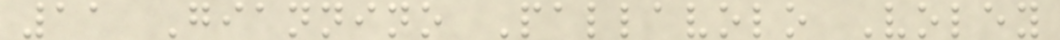11 Giannino Pallavolo Voley
